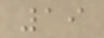19
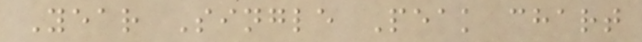Year Single Peak chart
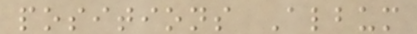positions Album
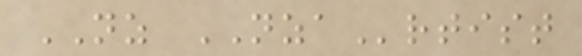NZ NZArtist
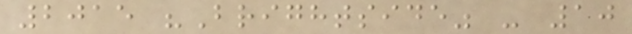2015 "Brightside" - 10
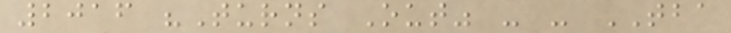2016 "Turns Out" - - TBA
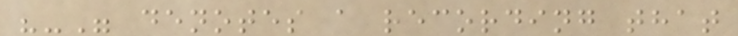"-" denotes a recording that
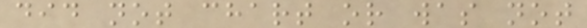did not chart or was not
